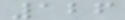126
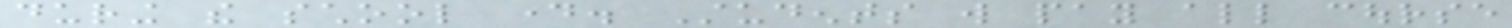during the school day. Students will pay all course
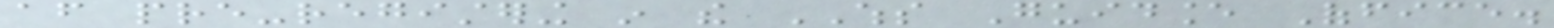after pre-registering in the WHS Guidance Office.
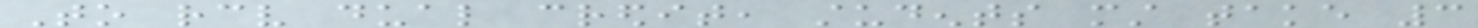To receive dual credit, students must take 3
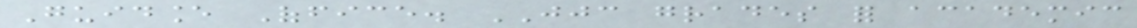Guidance Office. JJC grades for academic
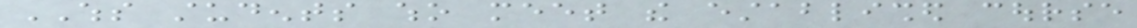WHS students who meet the established course
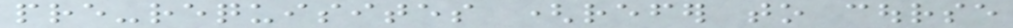pre-requisites (refer to course
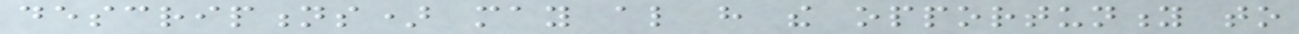descriptions) may also have the opportunity to
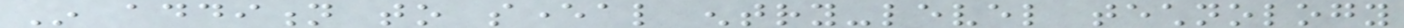In addition to several entry-level technology
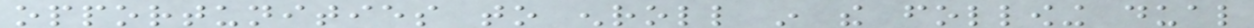opportunities to enroll in the following dual
